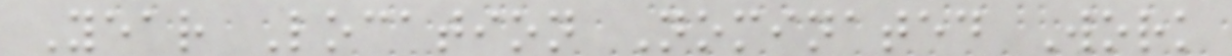Year Location Nominated Work
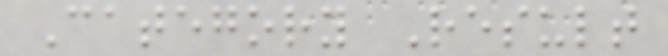Category Result
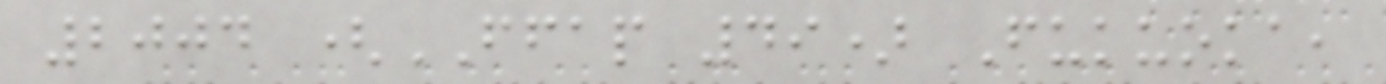2004 (FFAP 49) Fukuoka,
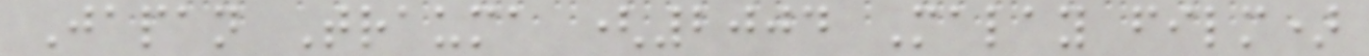Japan Trauma (2004 Malay film)
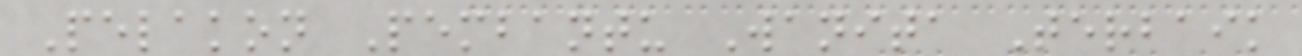Pelakon Pembantu Wanita Terbaik
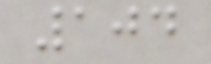104
